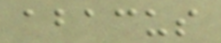abacus
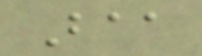Baa
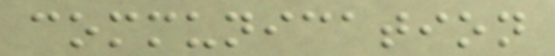communication
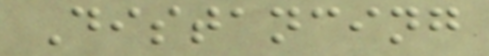Distancing
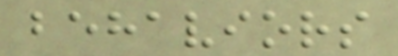behaviors
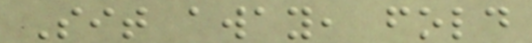Sit away, fold
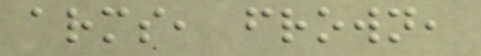arms, frown,
